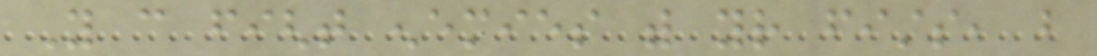You can fight enemies with your fists, but
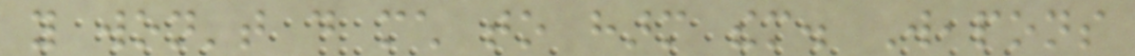you won't do much to harm them. Weapons
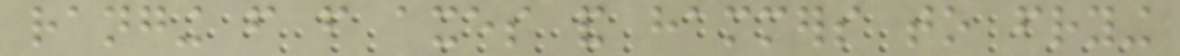ranging from from axes and hammers to frying
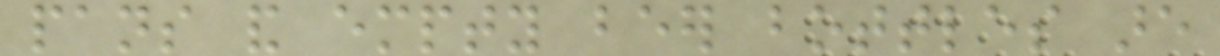pans and empty beer bottles are
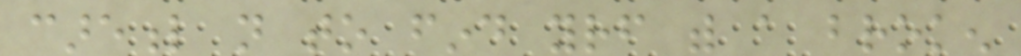careful not to find yourself with a broken
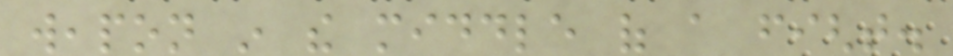weapon in the middle of a fight.
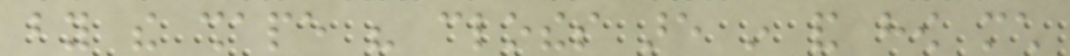by the shape his clothes are in and how much
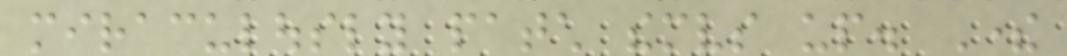miraculously patch themselves up. There
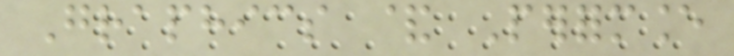Graphics & Performance
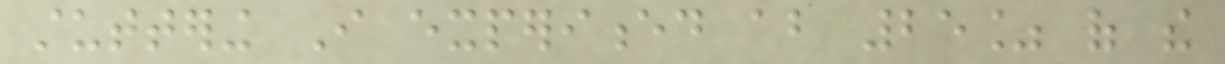stuttering I experienced about 25% of the
